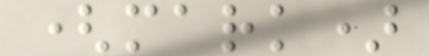(mark)
